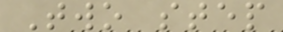Two step
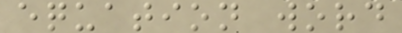equation word
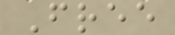Free
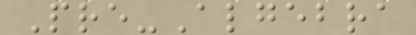Pre-Algebra
